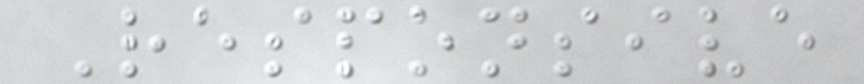Responsive
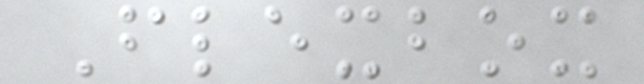Flexbox
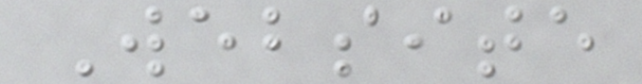Website
